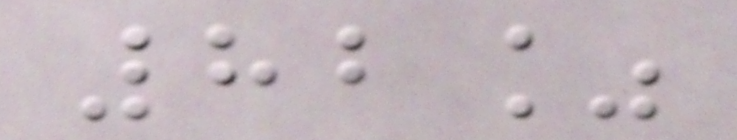82%
